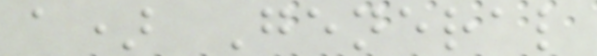a) General
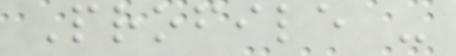Profile -
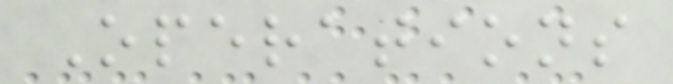Operations
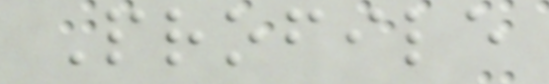Profile
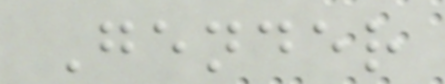Gender
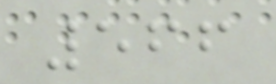566
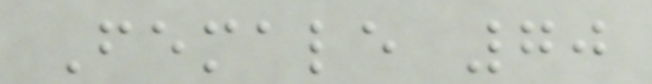Female 70
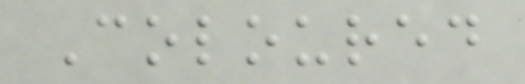Coloured
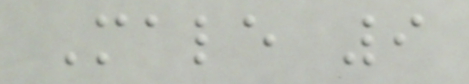Male 9
